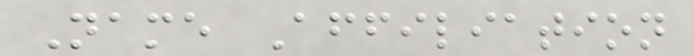Name Affiliation
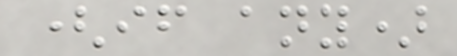(if any)
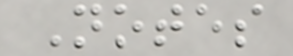Notes
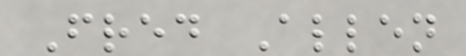Fred Allen
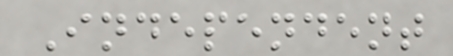Independent
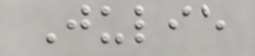Julie
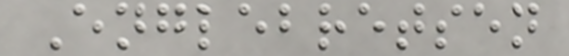Englebretsen
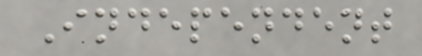Independent
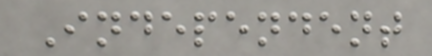Independent
